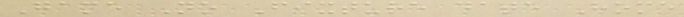Game No Fixture date Home
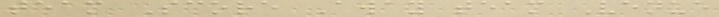team Score Away team Venue
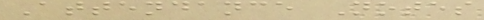Attendance Notes
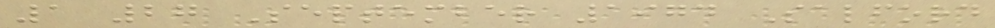1 27 September 1974 Salford
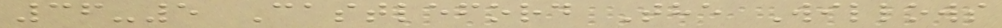36-5 Castleford The Willows
